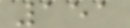151
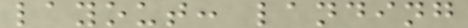layout: landing
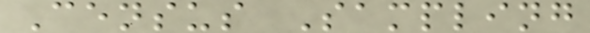Census Sampling
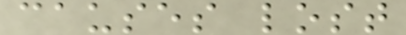causes lost
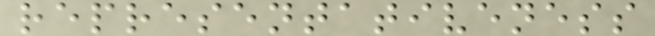representativeness
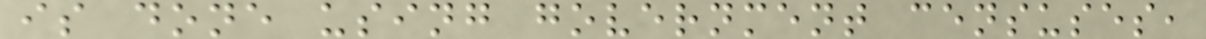is done using government censuses,
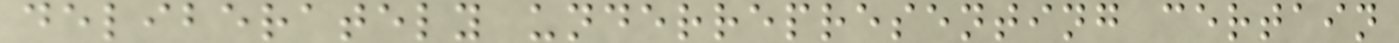deliberately underrepresenting certain
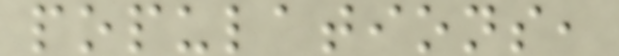populations,
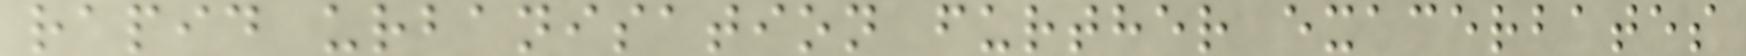rapid urbanisation further exacerbates
